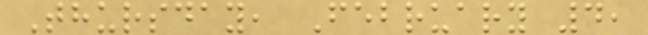Thursday, February 4,
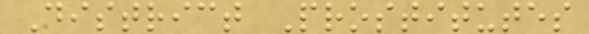District Prostitutes
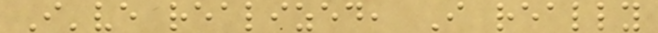I've realized, I really
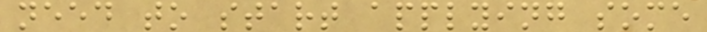need to start applying some
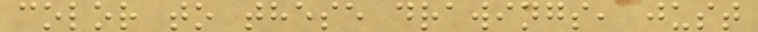color to these drawings, just
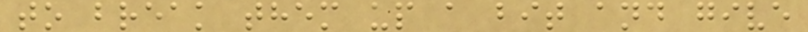to break them up a bit and give
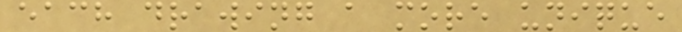each drawing a more unique
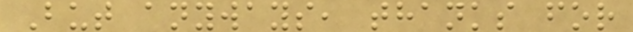But anyways, thanks for
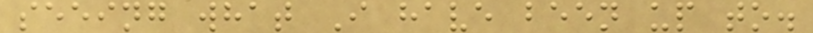seeing what I have been up to.
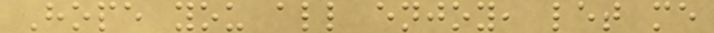Hope you all enjoy, let me
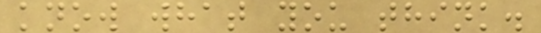know what you think.
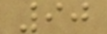90
